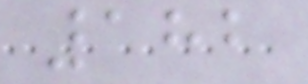182
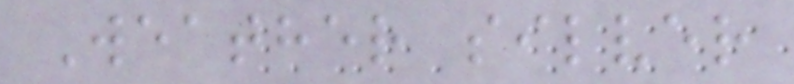Weather silver
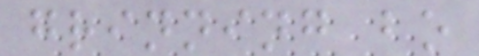grinning bo
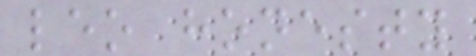leo honesty
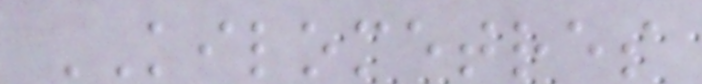KILOMETRES
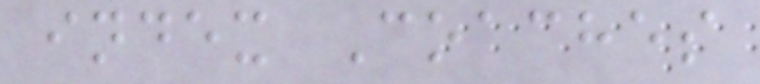index Coaches
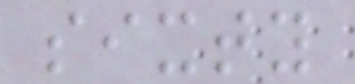sixty
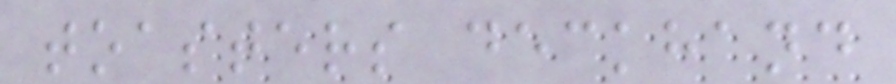toasters deckhand
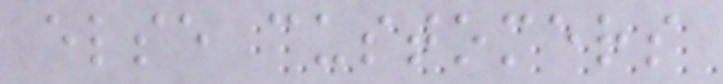else customers
